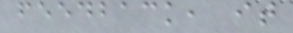feedback, it
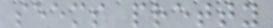seems pretty
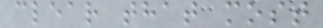clear that most
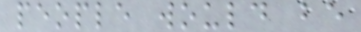people would be
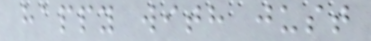happy with just
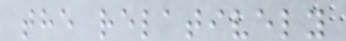the relatively
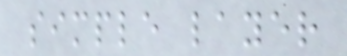simple layer
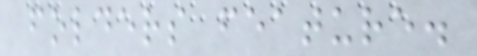folders feature.
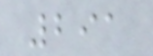291
